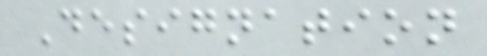Designation
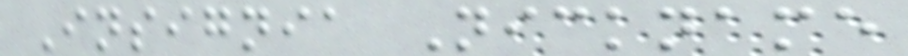Insignia Nickname
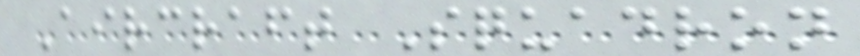Aircraft Squadron
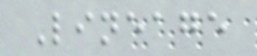Lineage
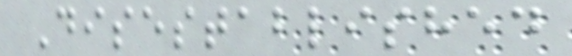Disestablished
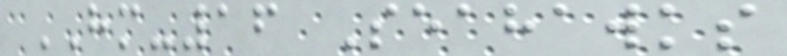HM-16 Seahawks
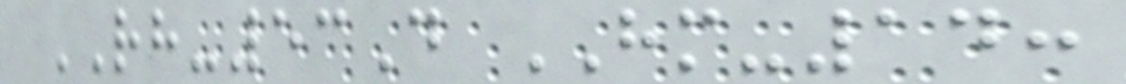RH-53D HM-14:
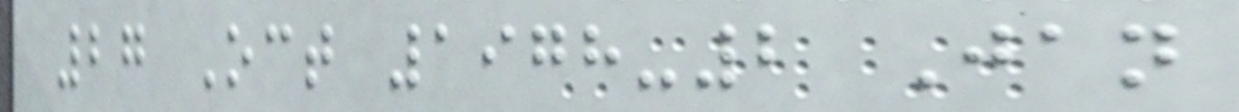27 Oct 1978-2 Jan
